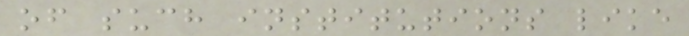of such institutions like
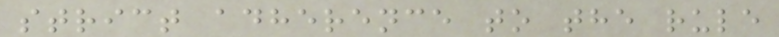strict adherence to the rule
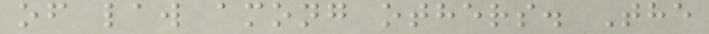of law among others. The
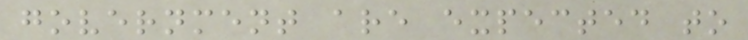government are expected to
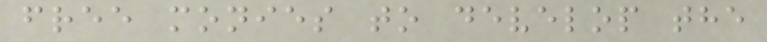free monies to develop the
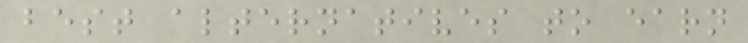best alternatives to earn
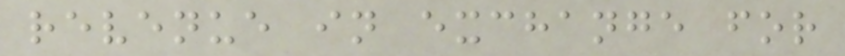revenue in exchange for
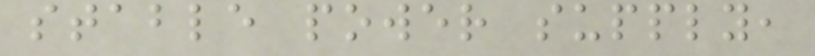stable power supply,
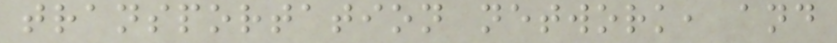transportation network, and
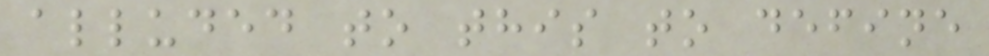alluded to this to define
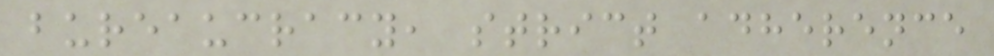bureaucracy, strict adherence
